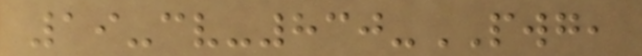19-cv-830-PWG,
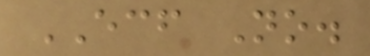ECF No.
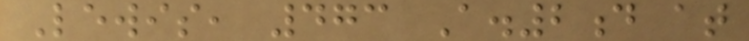Lewis, 473 A.2d at
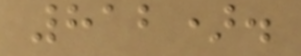812).
